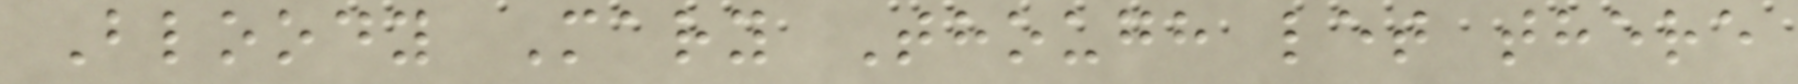Bloody Mary Though let there
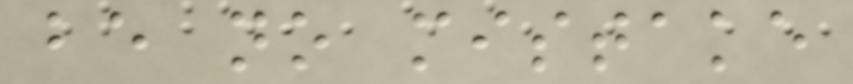be no mistake
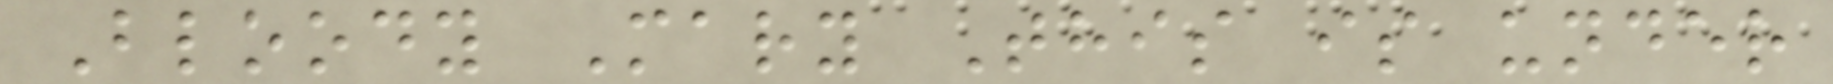Bloody Mary This is under
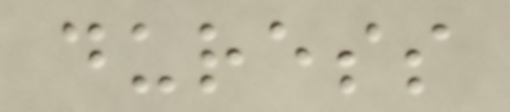duress
